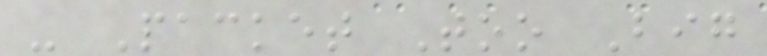- Packet Too Big
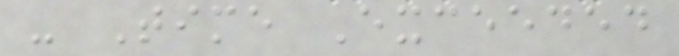- Time Exceeded
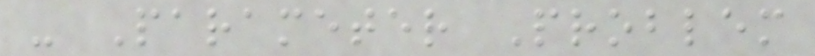- Parameter Problem
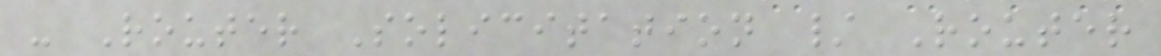- Router Solicitation / Router
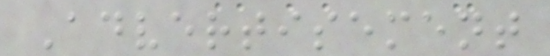Advertisement
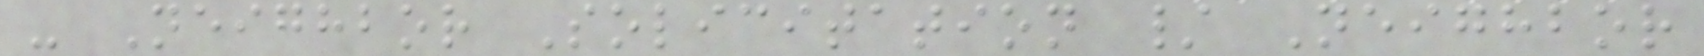- Neighbor Solicitation / Neighbor
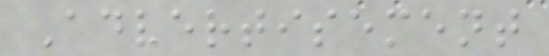Advertisement
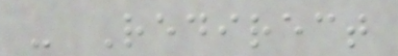- Redirect
